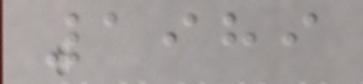1989
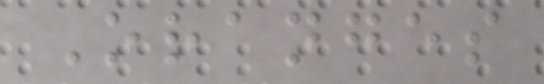Oranges
